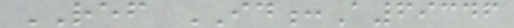REF ID:A69346
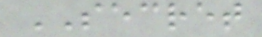SECRET
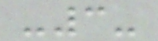-3-
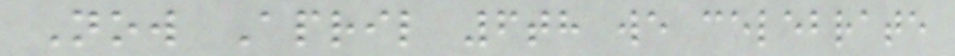Now April 6th we celebrate
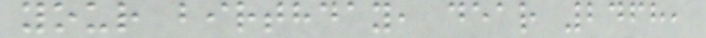your birthday, dear 2468,
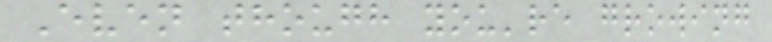Even though you're growing
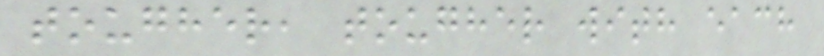tougher, tougher with each
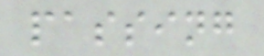passing
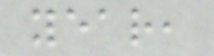year,
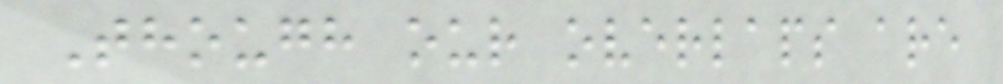Though our overlaps are
